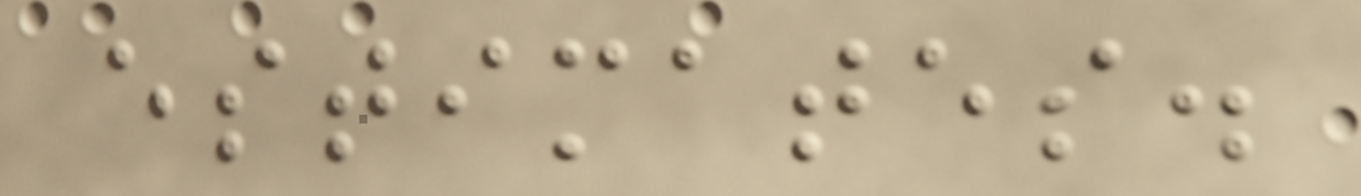estimates.
